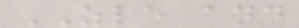ZLE and
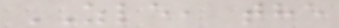ZLE, the
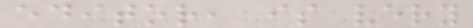editor, is very
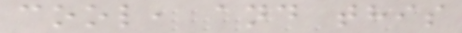cool, and this
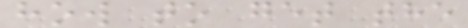how to get the
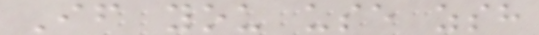If you use zsh
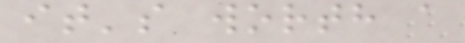it's worth a
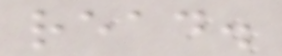read.
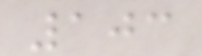103
